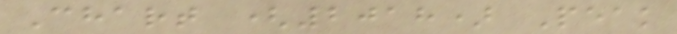Chart (2018) Peak
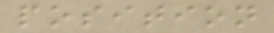position
